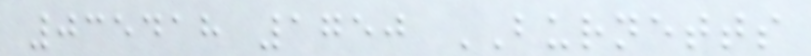035418 1750 BURNETTS
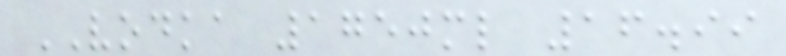VODKA 1750ml 16.99
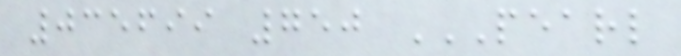035699 750 PEARL
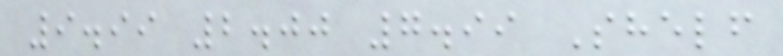9.99 2.00 7.99 Shelf
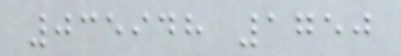035948 1750
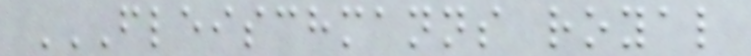FLEISCHMANNS ROYAL
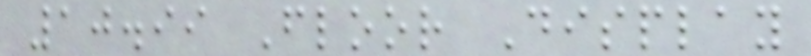10.99 Floor Display
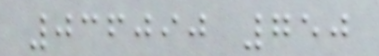036090 750
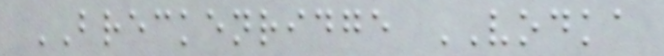BRECKENRIDGE VODKA
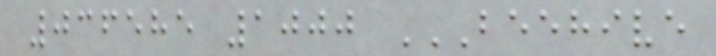036585 1000 BEEHIVE
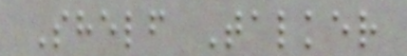Shelf Talker
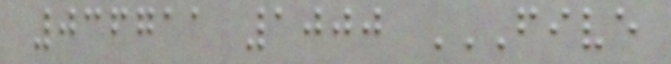036711 1000 FIVE
